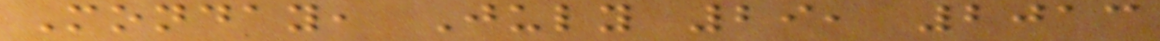Monday, July 29, 2013
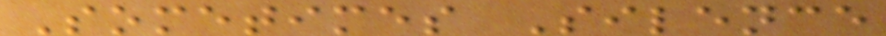Sometimes Silence
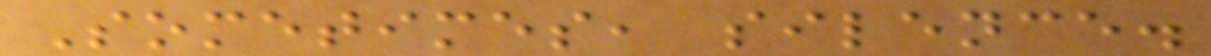Sometimes, silence.
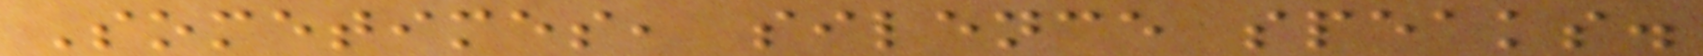Sometimes, silence speaks.
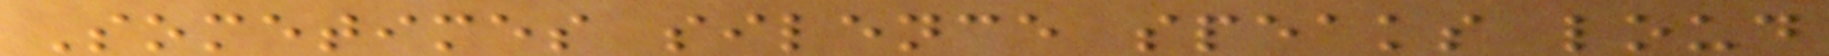Sometimes silence speaks loud
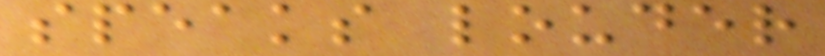speaks louder
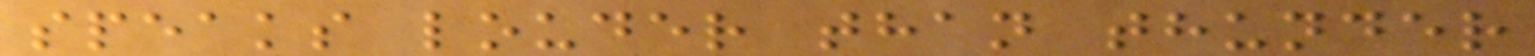speaks louder than thunder
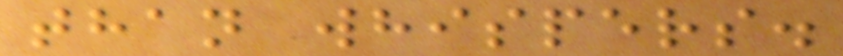than whispers.
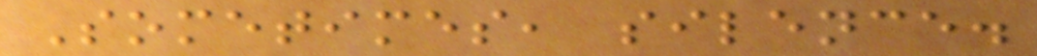Sometimes, silence.
